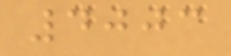4003
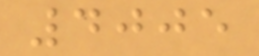4005
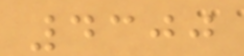4300
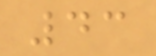43
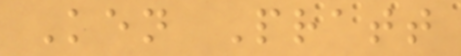Ken Pratt
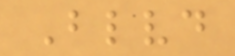Blvd
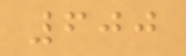600
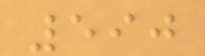590
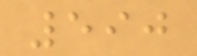590
